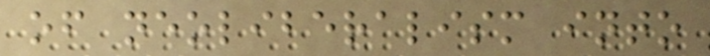of neoliberalism into
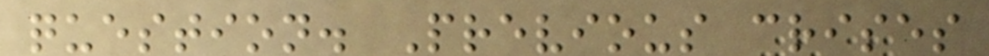question. Previous crises
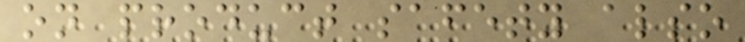on product safety also
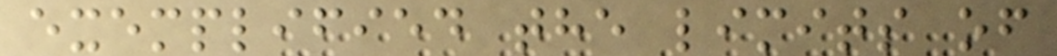exemplified the limits of
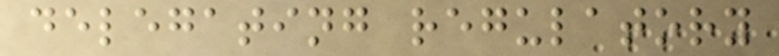delegating regulatory
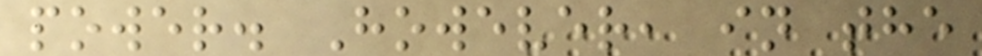power. However, in the
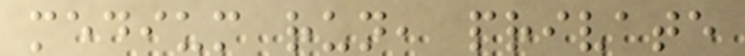medium run, private
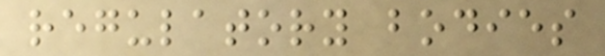regulatory bodies
